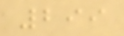299
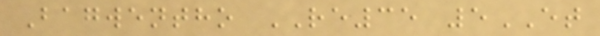Bagwentho RE35 5ET
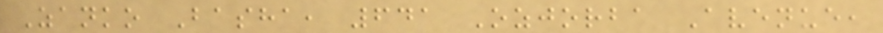Zanko Basha, 641 Ozjorba Avenue,
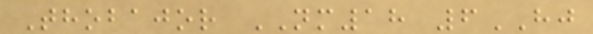Thobajor NM18 6HJ
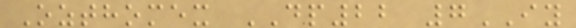Ozthomex DP22 7IY
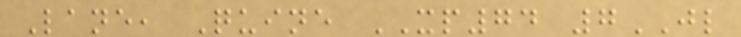Lane, Quine XP74 7JL
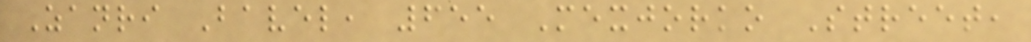Zanri Bavel, 655 Mexjorko Street,
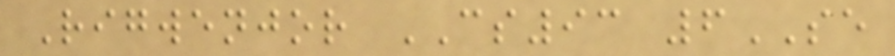Rigwenjor CS93 6SE
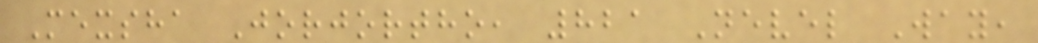Mexsha Jorjortho, 821 Nevel Way,
